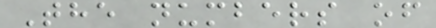The numbers of
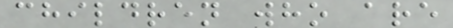children who are
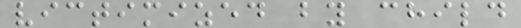victimized by child
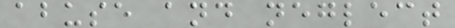abuse and neglect
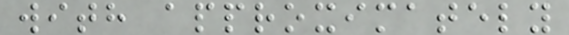with approximately
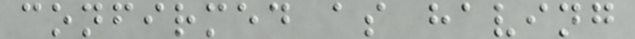confirmed as having
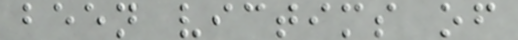been victims of
